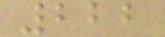222
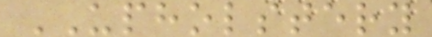UPHOLSTERY
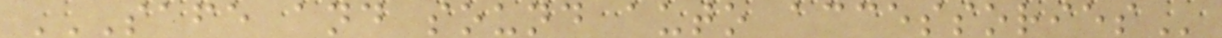SAFE AND SOUND AUTO ACCESSORIES
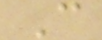C
